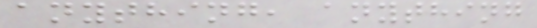anything, anything
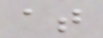at
